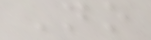No
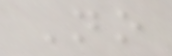No
